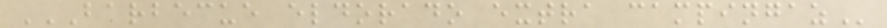BARBECUE ELDORADO EXTRA CAMPINGAZ
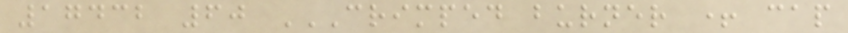17432 60 CRIMPED BURNER + CAP
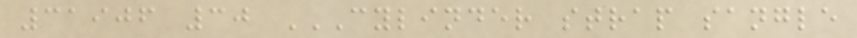31906 30 CYLINDER STRAP SANGLE
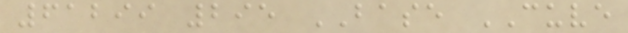61299 295 BASE CUVE
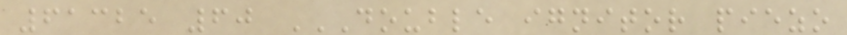61325 60 DOUBLE IGNITOR PIEZO
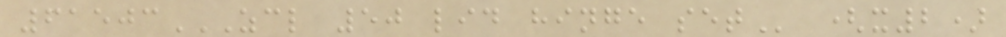61503ZCL 50 LID HINGE SET (x2)
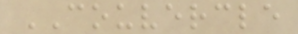COUVERCLE
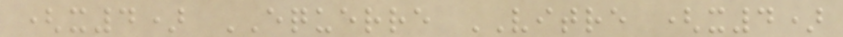(x4) EQUERRE VITRE (x4)
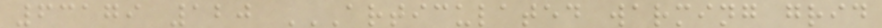63179 120 ARTICULATED WARMING GRID
